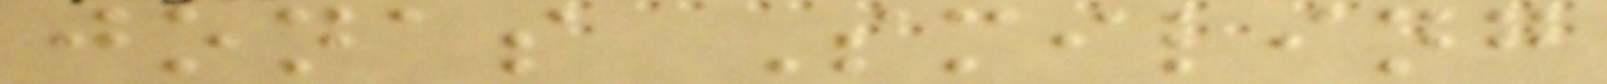jonas Smiling
